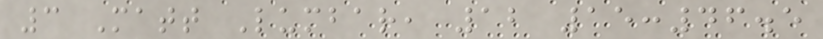3 Matt Lumbar, 12 15:46.5
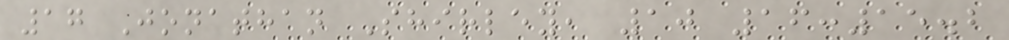17 Jonathan Shirley, 10 16:15.2
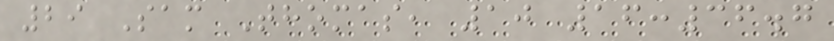29 Sam Thomas, 10 16:36.7
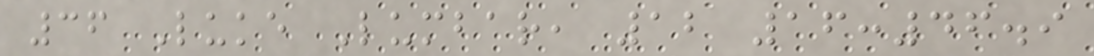36 Luke Lumbar, 12 16:46.9
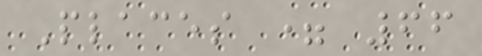Places = 66
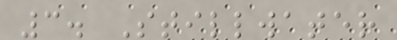3. Stillwater
